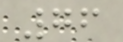76
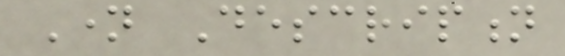Name Description
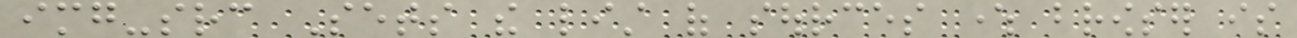img-src Sets the list of sources where browser is
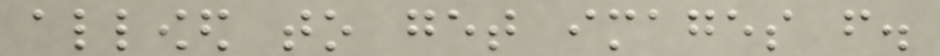allowed to get images from.
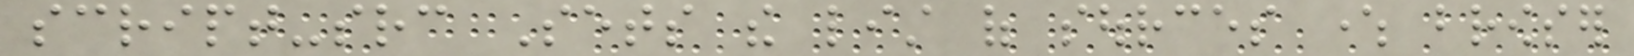script-src Sets the list of sources where browser
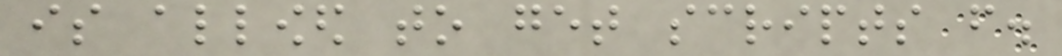is allowed to get scripts from.
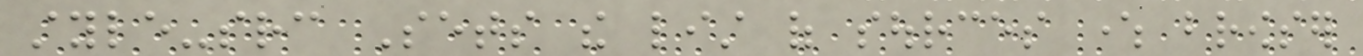style-src Sets the list of sources where browser
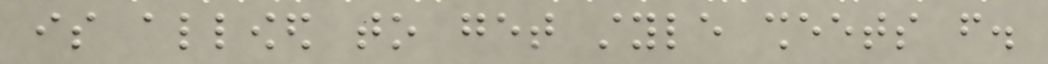is allowed to get style sheets from.
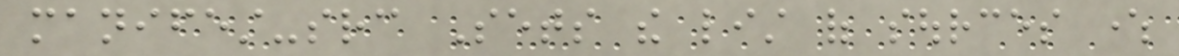manifest-src Sets the list of sources where
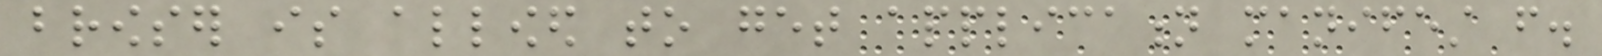browser is allowed to get application manifest from.
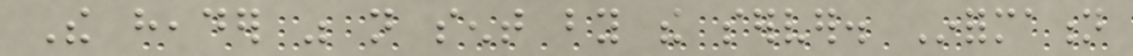The header was not sent by the server. Information
